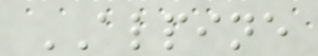ALPINE
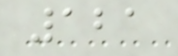121
